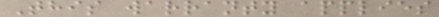This warranty applies
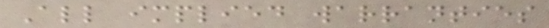All implied warranties
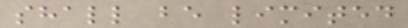shall be limited
